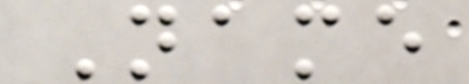Name
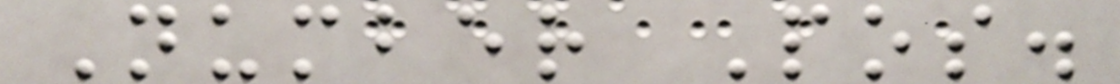Number Pos.
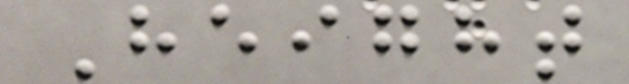Height
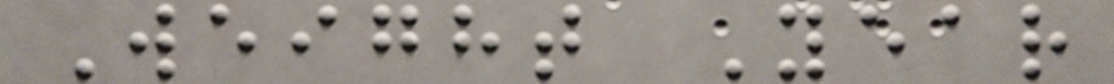Weight Year
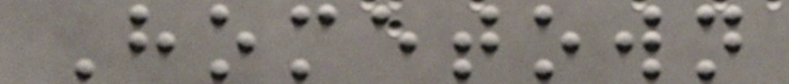Hometown
